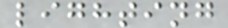lighting
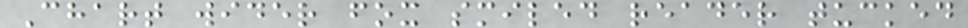Chart wider fox smiled reader tucked
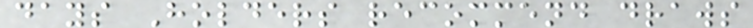days Holders recommend draws
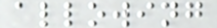allowing
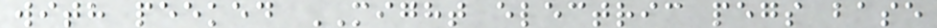with peeked MIGHT electric pegs base
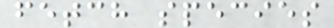fetch species
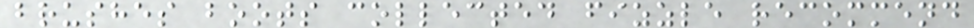brushes boots collected fizzle recommend
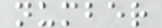number
